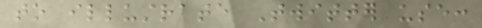to illustrate Twitter use:
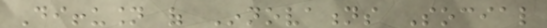Diffusion of Innovations Social
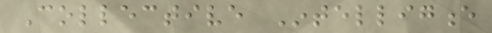Collective Intelligence
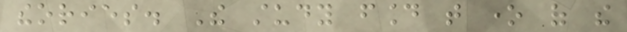theories. The study found that one of the
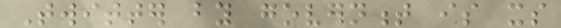Twitter by government is its
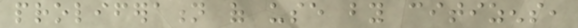proliferation of use by citizens,
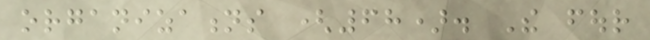organizations (68). The four
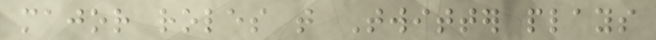major roles that Twitter plays
